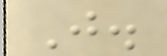J.
